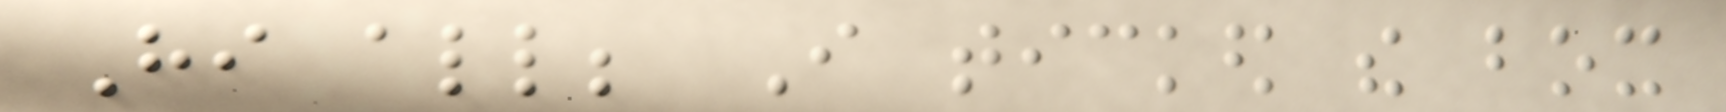Hi all; I ticked the box
